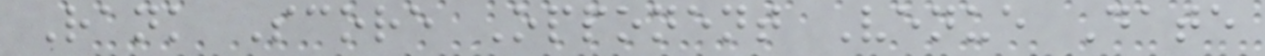Rank Score Opponent Venue Date
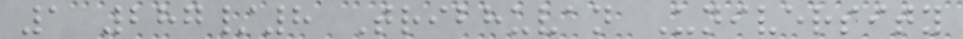1 287/8 Tribhuvan University
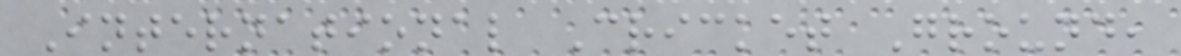International Cricket Ground,
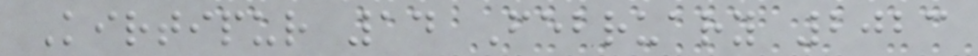Kirtipur 14 February 2023
